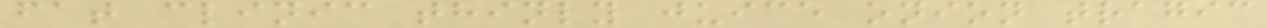fat clinic thinly juice onion tragic
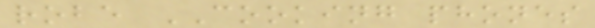robe COOKING phones
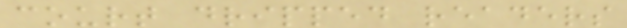court dripped readers
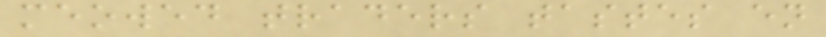meowed traders tastes en
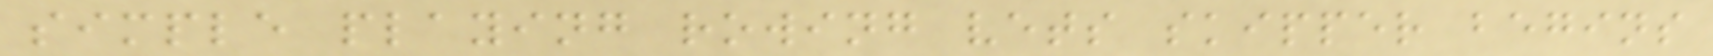simple playing rowing vets skipper begins
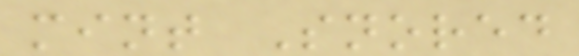mint Snored
